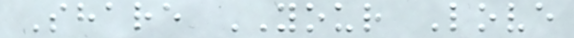Share YOUR Love
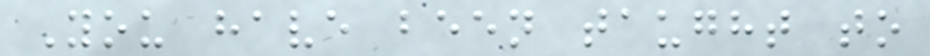You have been taught to
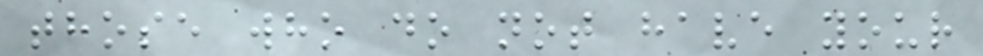those who do not have your
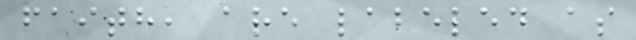faith, are labeled as
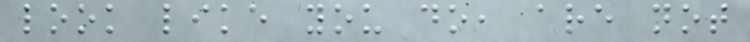look like you do, are not
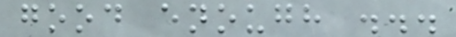good enough ...
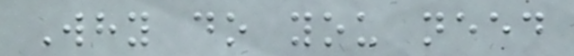Why do you need
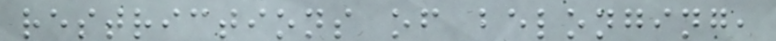restrictions of belonging,
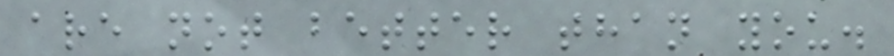are not better than you.
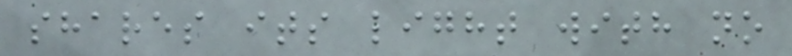shares its light with no
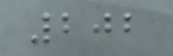202
